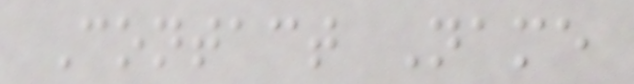Contact Name
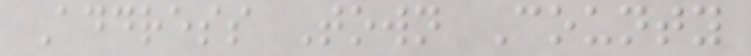Address Town County
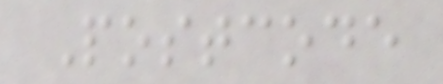Postcode
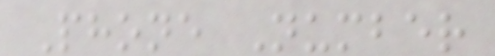Phone Number
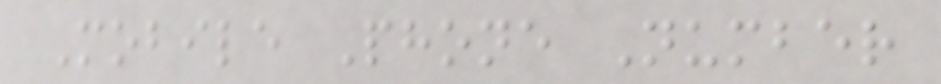Mobile Phone Number
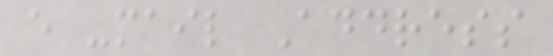e -mail Address
